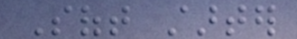Soft starter
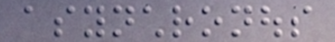asynchronous
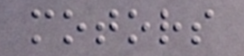motors
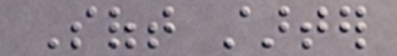Soft starter
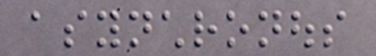asynchronous
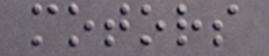motors
